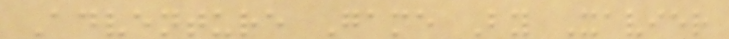Adventure Game By Xavier
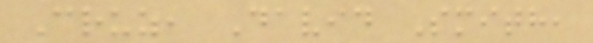Cruz, David Smith,
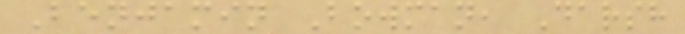Benjamin Bowman, Darsh
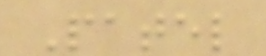Patel
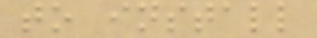to install
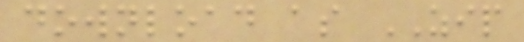download as ZIP
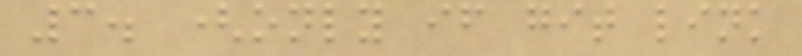3. (only if git link
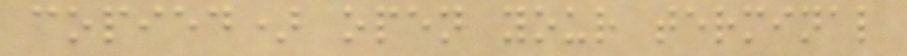copied) open your terminal
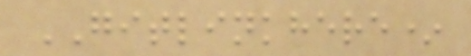GITLINKHERE*
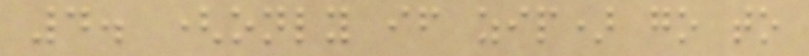4. (only if zip) go to
